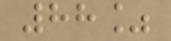88%
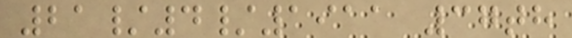21/4/1911 37th
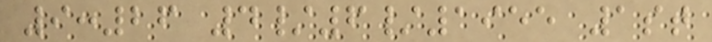9:26 4/6/1955 1st
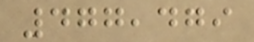477,479
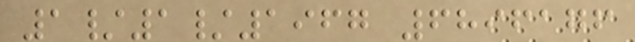1/1/1967 6896176
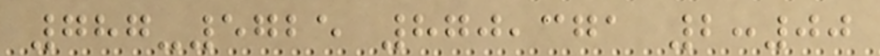787-5725 870,371 2:00
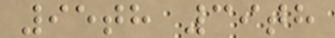95th 39th
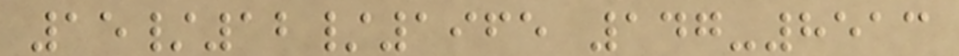15/12/1965 147-8513
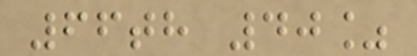66th 40%
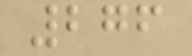276
